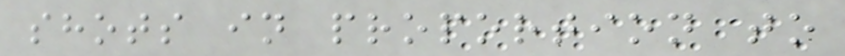shots in proportion to
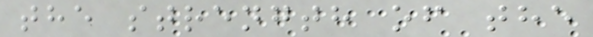the strength of the
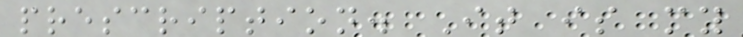prescription. It is my
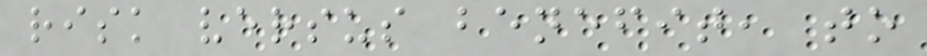risk versus benefit, to
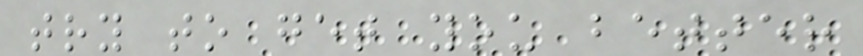try to get you better
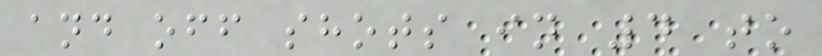and off shots in 4 to
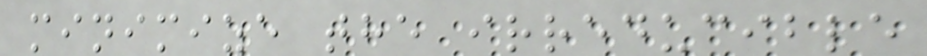minimize the irreducible
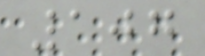107
